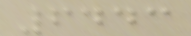6443
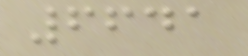6641
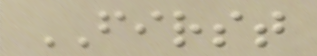FIRST
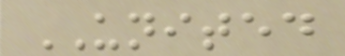UNITED
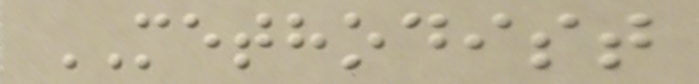METHODIST
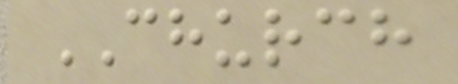CHURCH
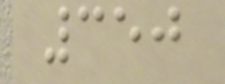350
